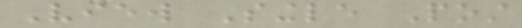View Single Post
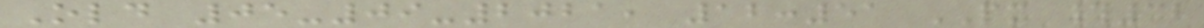Old 05-09-2021, 12:51 PM #32
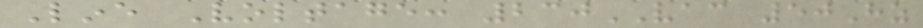Line Voltage: 230VAC 50Hz
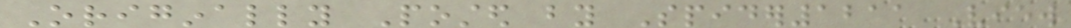Originally Posted by Spider1211 View
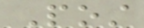Post
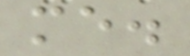me.
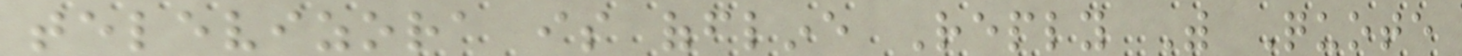televizora is offline Reply With Quote
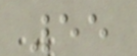55
